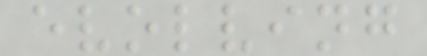evolving
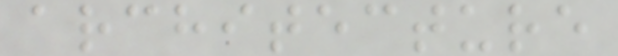architecture
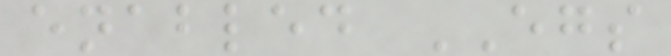enabled EGS
